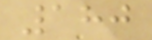180
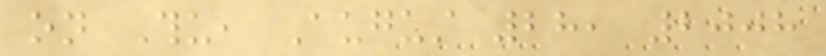on Thu, August 28, 2008
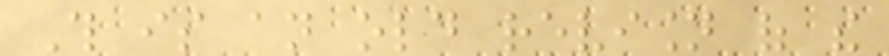This is an old revision of the
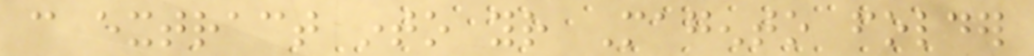can extract into your Magento folder
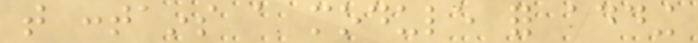that contains a module for adding
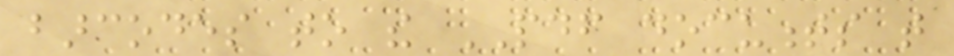barcodes to the PDF documents that
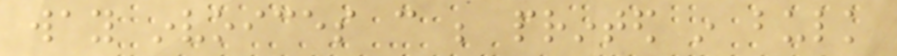way invoices can be printed in bulk
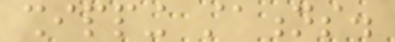shipping stations.
